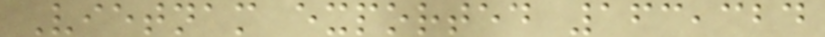Vietnam exported 163,324
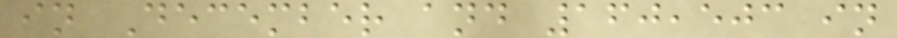in December and 160,503 in
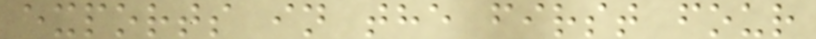exports in the first four
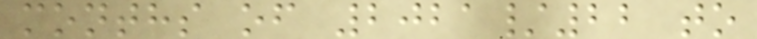months of 2021/22 to
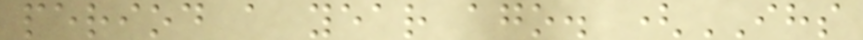period a year ago. (IHS
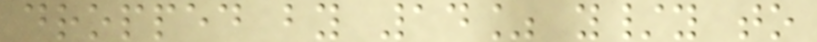dropped by 14% y/y to
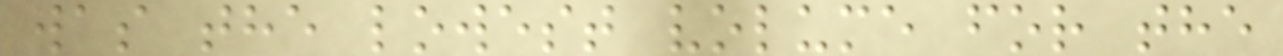was the lowest volume for the
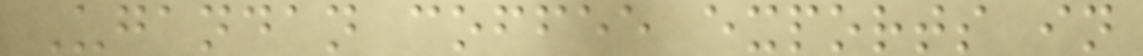Ugandan coffee exports in
